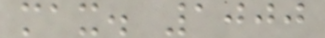max. 1000
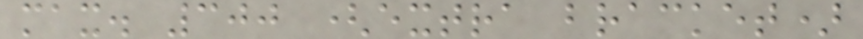max. 300 (extra bracket)
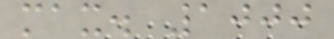max. 1000
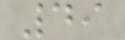49
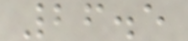26.5
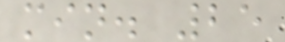min. 25
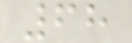68
